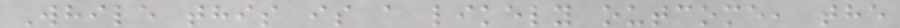While this is a likely outcome, the
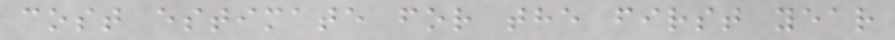cost estimate for the first year
